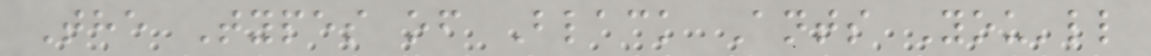The Types of Black Ants You'll
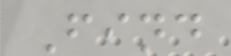Find
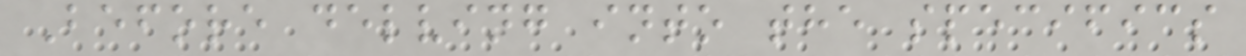Before delving into the specifics
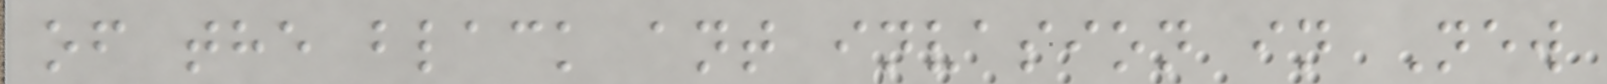of the black ant invasion in New
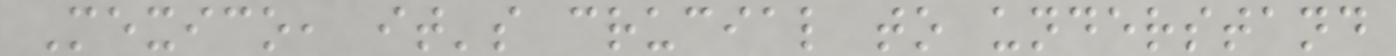Mexico, it's crucial to understand
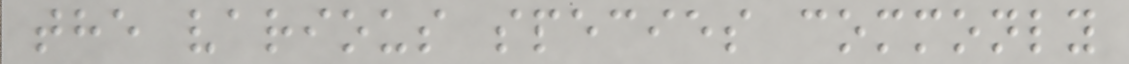the various species commonly
